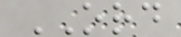ORD
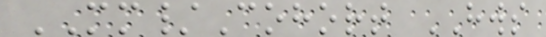MM/Cohort HWS
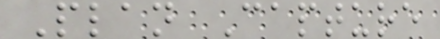Plan Capture
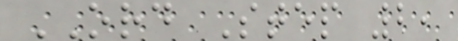ORD Step 2,
